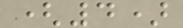(4)
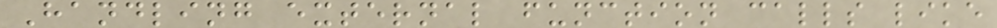Handling external function calls like
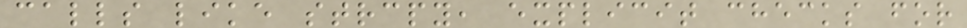calls like strcpy, explicit checks for
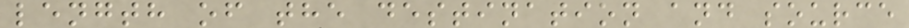length of the destination and source
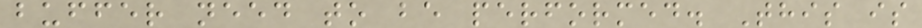buffer need to be performed. This is
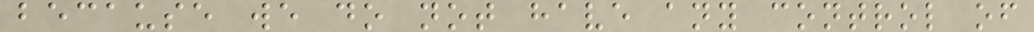because we do not have any control of
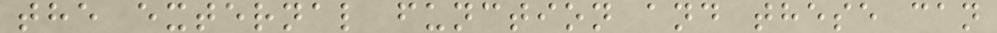the external function and these can
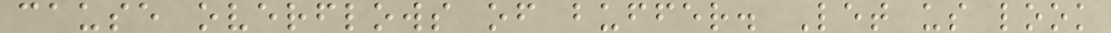cause overflows of buffer. Let us look
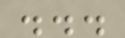...
